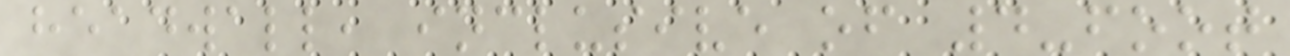headwall, inclusive of 4-foot
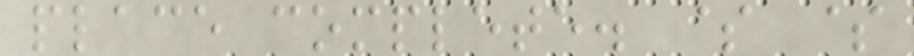place complete. $ $
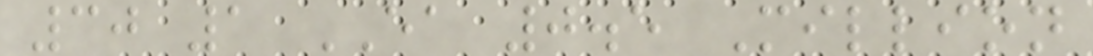30 1 EA 0.5 Million
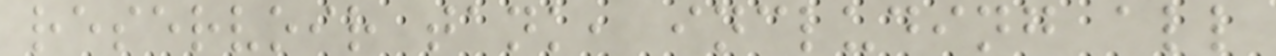reservoir tank, including all
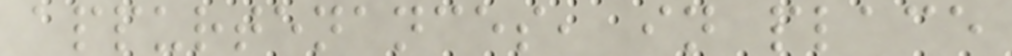appurtenances, in place
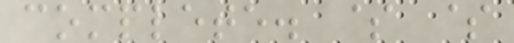complete. $ $
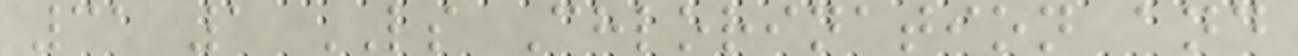31 1 LS Chlorination and
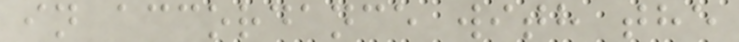in accordance with the
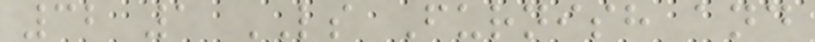32 1 LS Furnish and
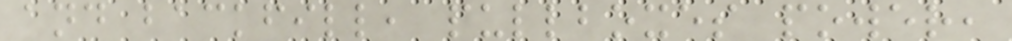and backfill, pullboxes power,
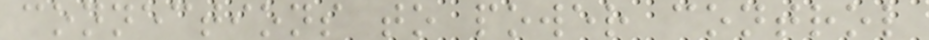connections to power control
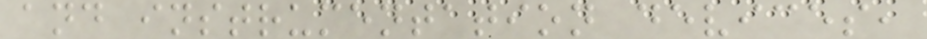and instrumentation devices,
